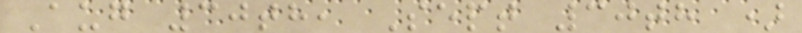Aug 30th, Sept 30th )
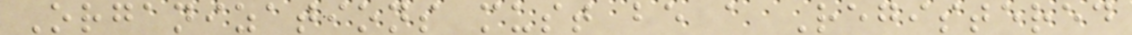Organizations must be a Registered
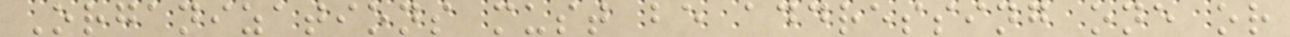Organizations must be addressing one or
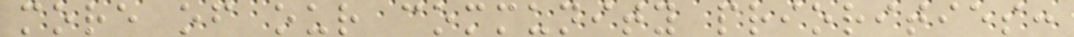more of our community priorities:
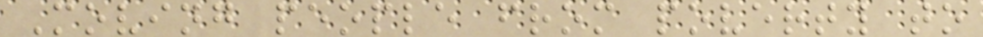Moving people from poverty to
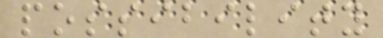possibility
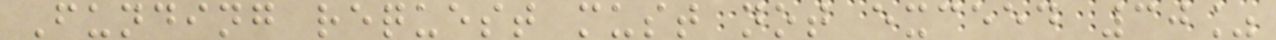Funding request must not exceed 30%
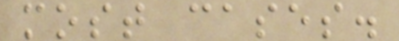most cases.
